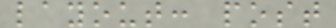layout: post
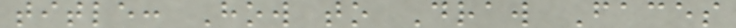title: How to Draw Faces
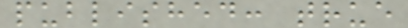published: true
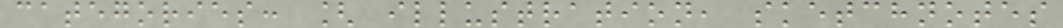categories: [ illustration, sketchnotes
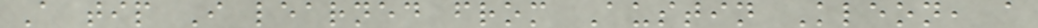A tip I learned from Austin Kleon, a
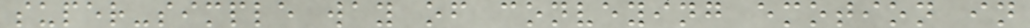super-simple way of conveying emotion in
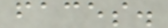faces.
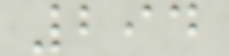294
